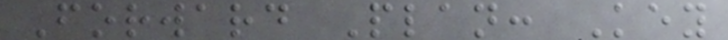Forward Plan: Key
